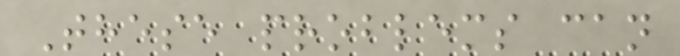These problems can
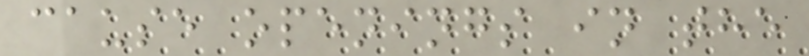cause openings in the
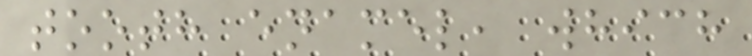tooth enamel, which
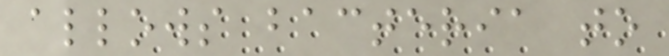allows bacteria to
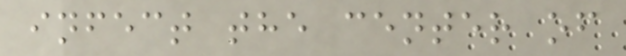infect the center of
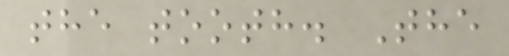the tooth. The
